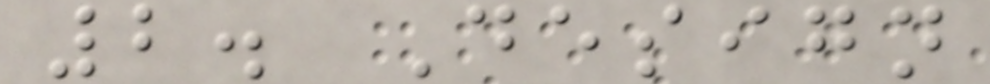2. Design
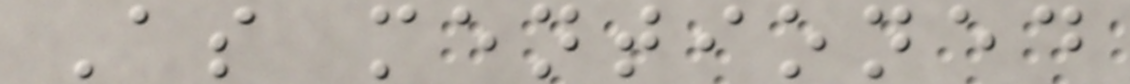As mentioned
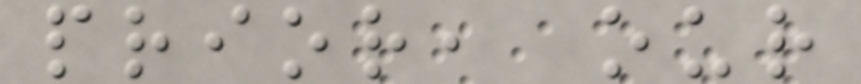prior, our
